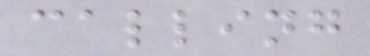calling
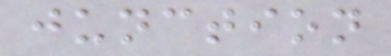junction
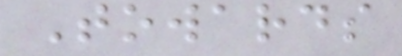Towards
